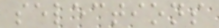selections
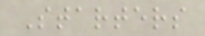Starters
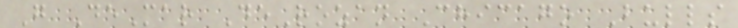G DeMar DeRozan Chicago Bulls
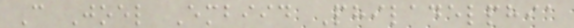C Joel Embiid Philadelphia
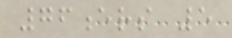76ers 5
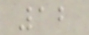12
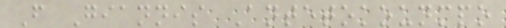F Giannis Antetokounmpo
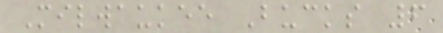Milwaukee Bucks 6
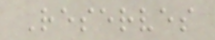Reserves
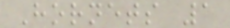Hornets 1
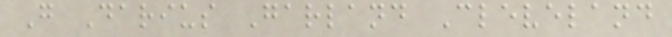G Darius Garland Cleveland
